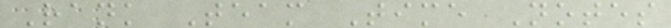Rank Team Time Notes
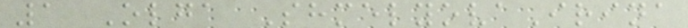1 Olga ShmelyovaIrina
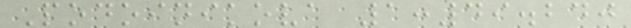Podoinikova 1:49.240
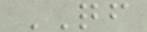QF
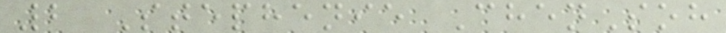2 Stephenie ChenSoh
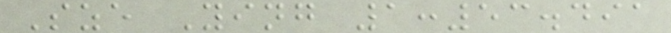Sze Ying 1:53.491
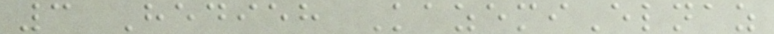3 Hedieh KazemiElnaz
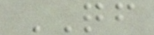QF
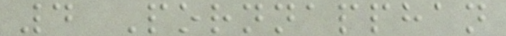4 Pornnapphan
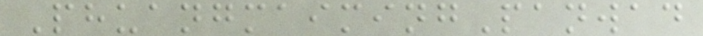PhuangmaimingPanwad
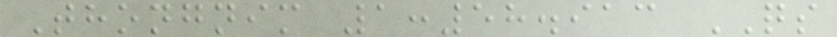Thongnim 1:58.913 QS
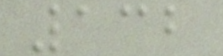132
